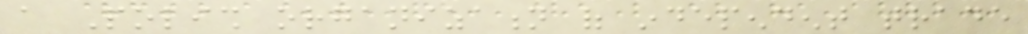a Polish organization of independent trade
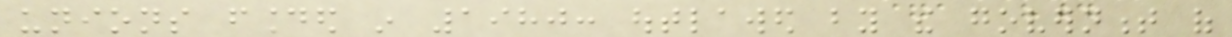unions founded in 1980: outlawed by the government of
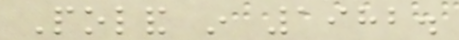Poland in 1982.
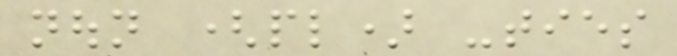noun (pl) -ties
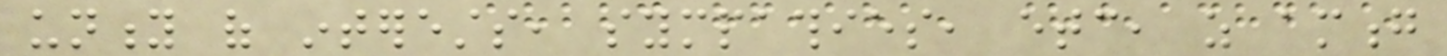unity of interests, sympathies, etc, as among
